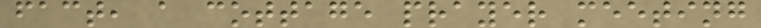fact, a cottage prayer meeting
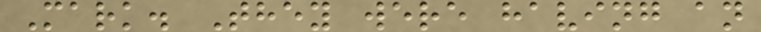Mark. They were having an
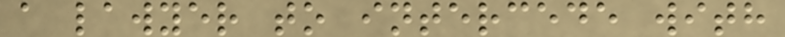a lawyer to intercede with
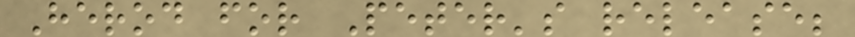Herod for Peter's release;
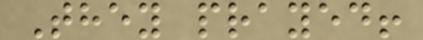They prayed!
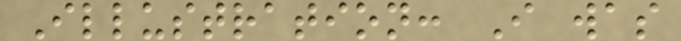Illustration: I was
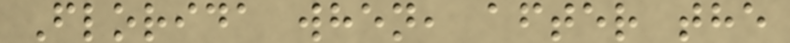Florida when, after the
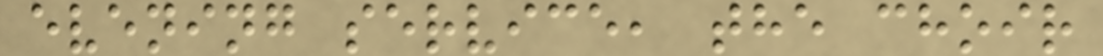evening service, the choir
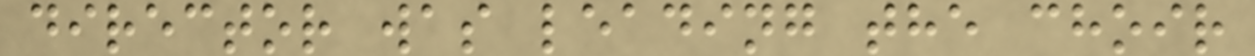director was leading the choir
